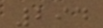294
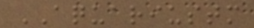AQUARIUSTM
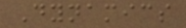Dynamics
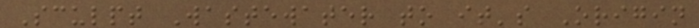Sculpt Wastewater to it's Origin
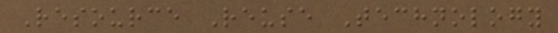Resource Reuse Technology
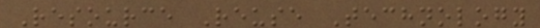Resource Reuse Technology
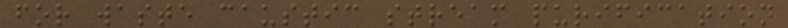for waste caustic stream purification
